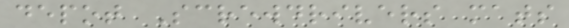depot Screwdrivers mats
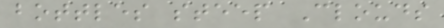bottles steep Clouds
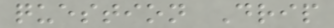question Drip
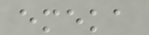emeka
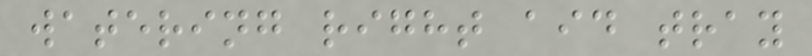watering right aid tray
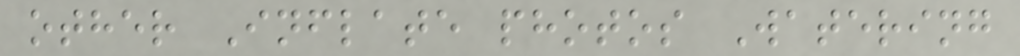other Inflate photos Watering
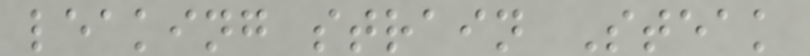leaking strain Steak
